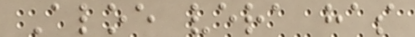Aloe vera has
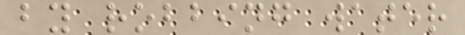by robbing water
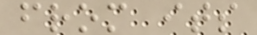from its
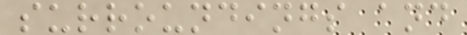surroundings and
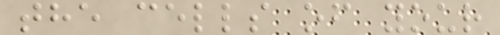the cells of your
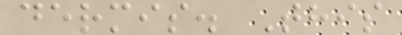dermis. This
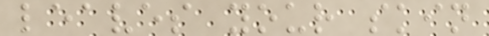leaves your skin
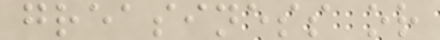greasiness or
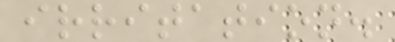irritation.
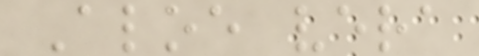Aloe vera
